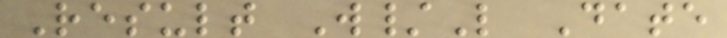Result W/L Date
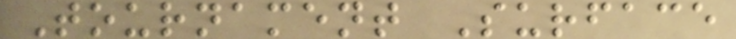Tournament Surface
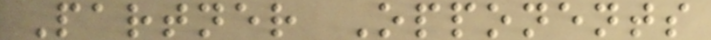Partner Opponents
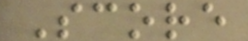Score
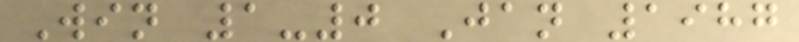Win 1-0 Jan 1987
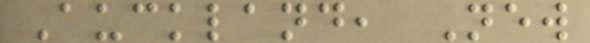Auckland, New
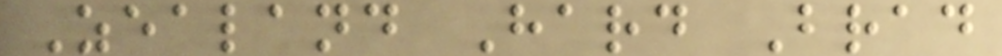Zealand Hard Brad
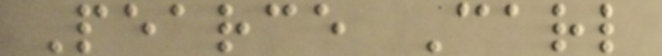Pearce Carl
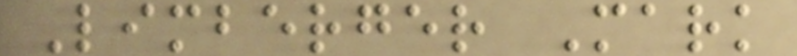Limberger Mark
